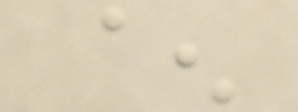^
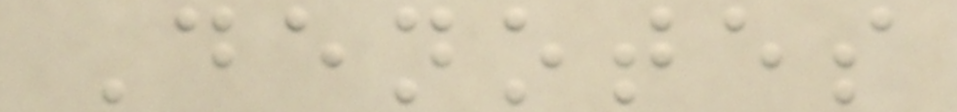Denotes
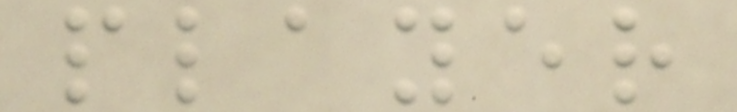player
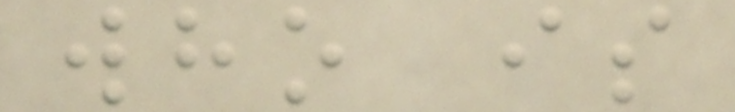who is
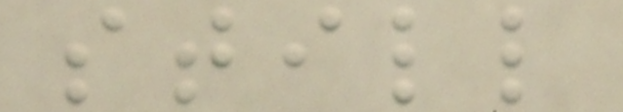still
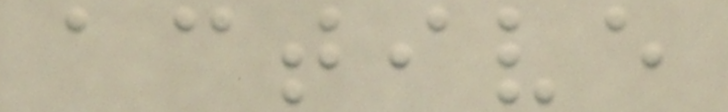active
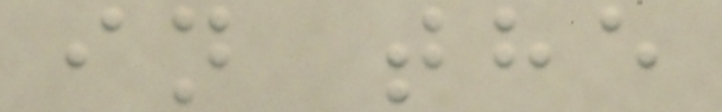in the
